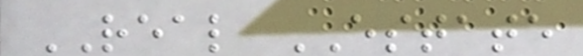REAL ESTATE
